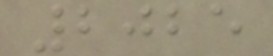2025
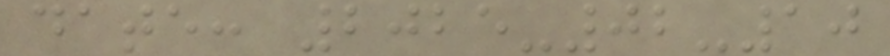date: 2025-02-10
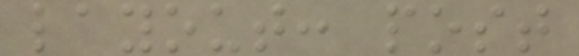layout: post
